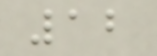12
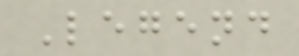Legend
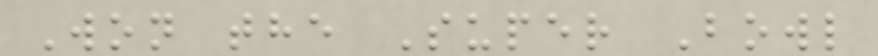Won the Super Bowl
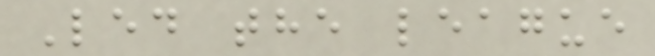Led the league
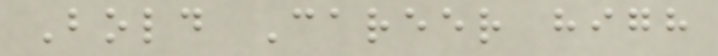Bold Career high
